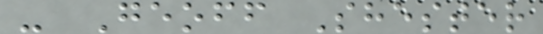- Geoff Shester
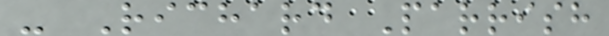- Richard Parrish
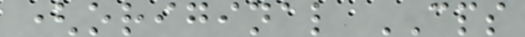(original CPS
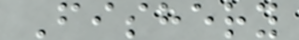Fishery
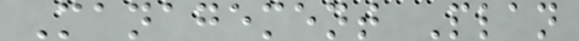Management Plan
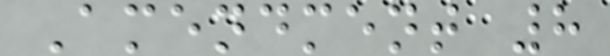Amendment 8
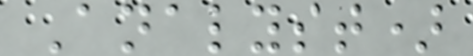Analyst)
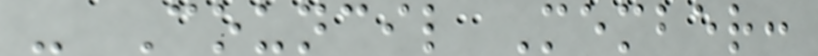- Council Member:
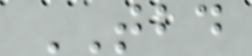TBD
